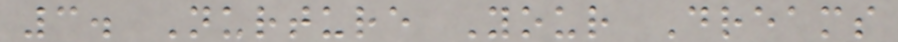3. Nurture Your Dreams
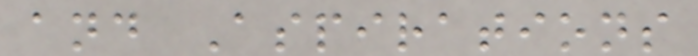and Aspirations
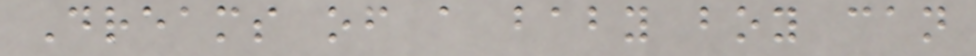Dreams of a baby boy can
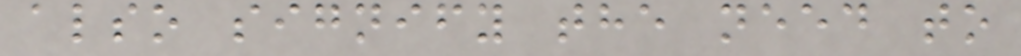also signify the need to
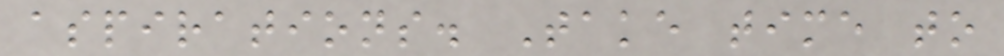aspirations. Take time to
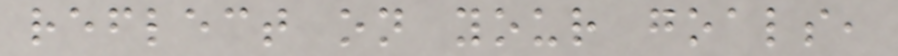reflect on your goals,
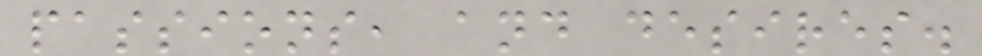passions, and desires.
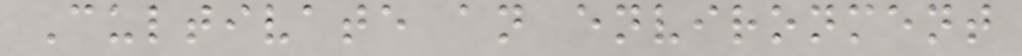Cultivate an environment
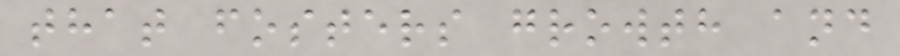that fosters growth and
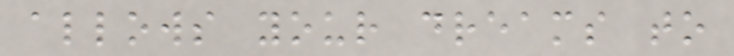allows your dreams to
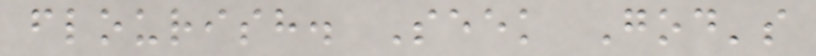flourish. Seek God's
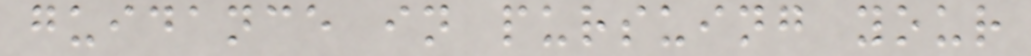guidance in pursuing your
